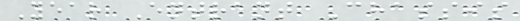Year Entrant Chassis
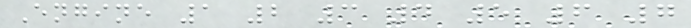Engine 1 2 3 4 5 6 7
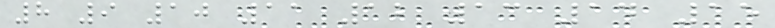8 9 10 11 12 13 14 15
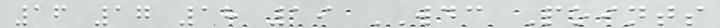16 17 18 19 WDC Points
